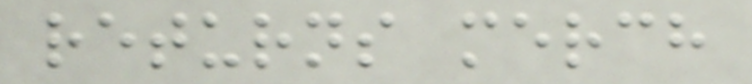returns merch
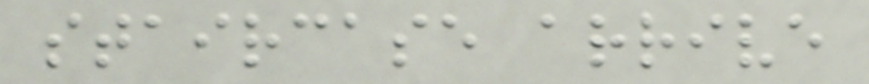staircase arrive
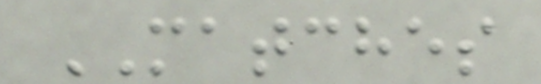MATCHES
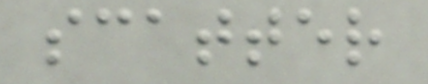scatter
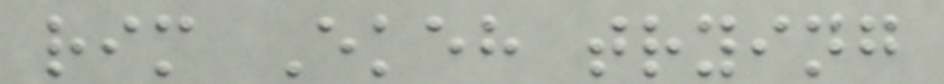rim Ekeh trying
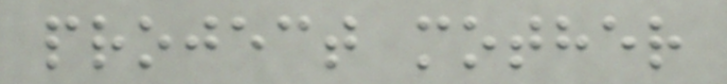project mother
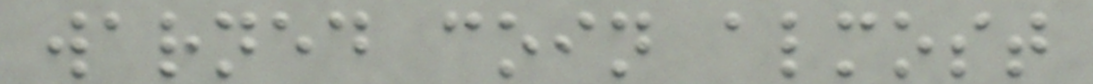warned coin almost
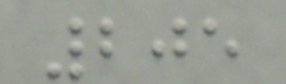205
